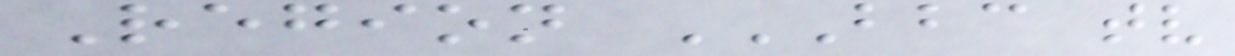Region BBC TV
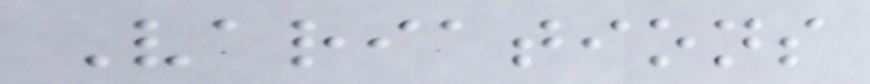Variations
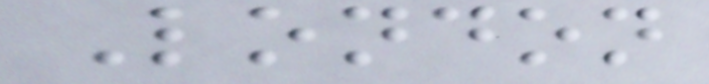London
